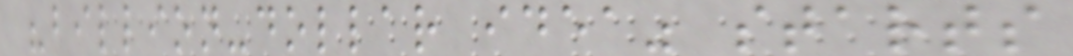"billion-dollar idea" starts
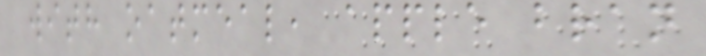with oatmeal, apple bran
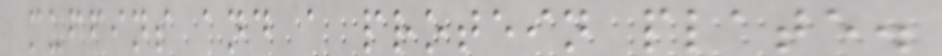muffins and a protein plate.
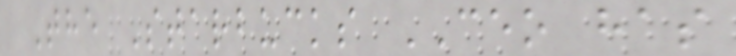The Starbucks CEO has
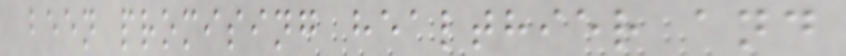been promising healthier and
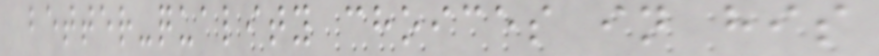better-quality choices in his
